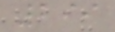299
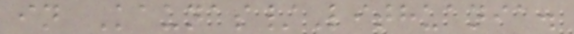in Kaunas/Lithuania.
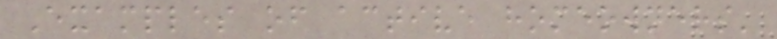Examples of active homeowners'
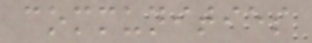communities
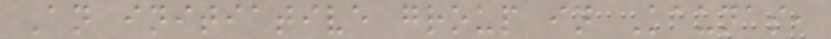An initiative group in Kaunas,
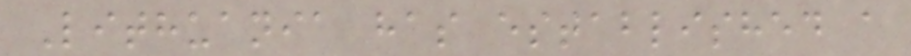Lithuania has established a
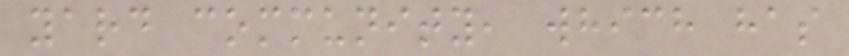yard community, which has
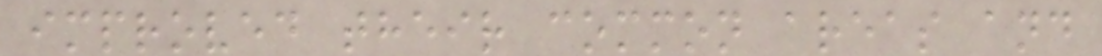improved their common areas and
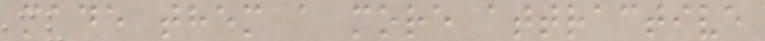made them a more attractive
